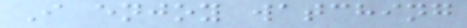I enjoy watching
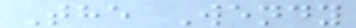The Wendy
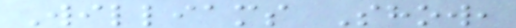Williams Show,
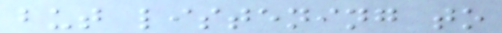but listening to
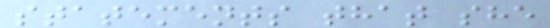statements that she
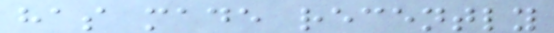has made recently
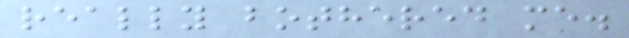really bothered me.
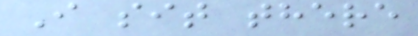I sit there
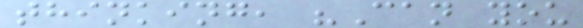thinking, "Can you
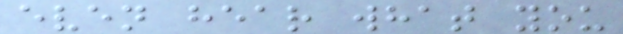even hear what you
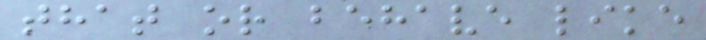that or behave like
